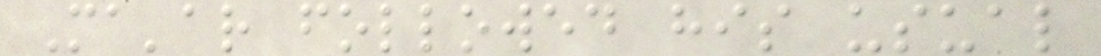Ma'ar followed his usual
